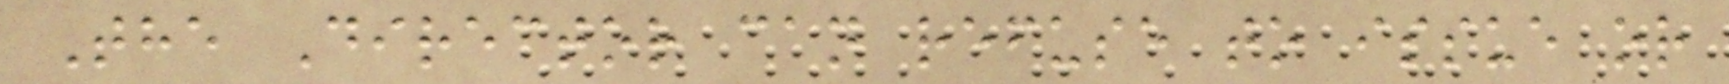The Director can refuse to issue or
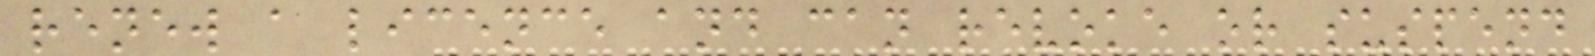renew a licence and can revoke or suspend
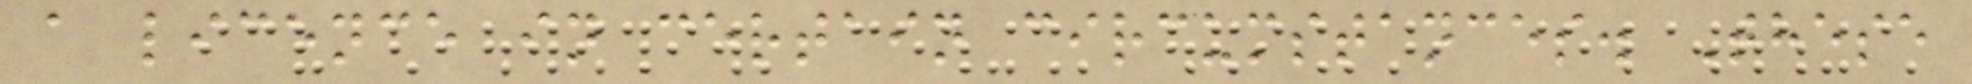a licence in certain circumstances. These
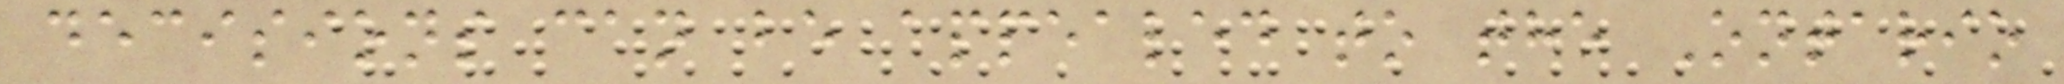decisions can be appealed to the Ontario
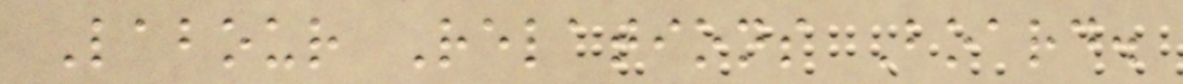Labour Relations Board.
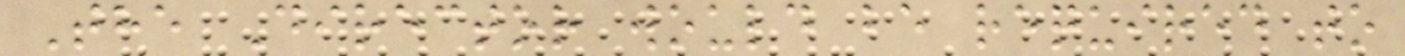The Director would be required to
